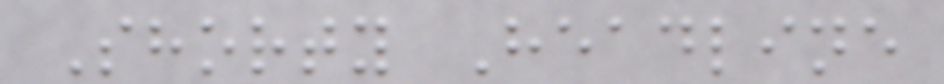Shorty Headline
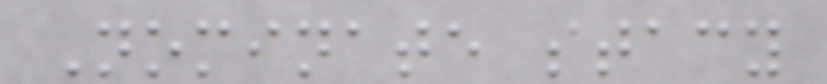Nominate stacy
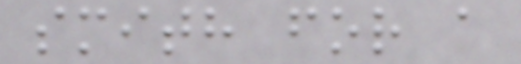smith for a
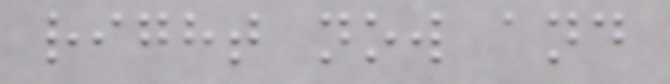right now and
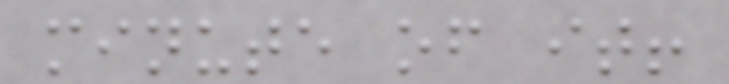minute of it!
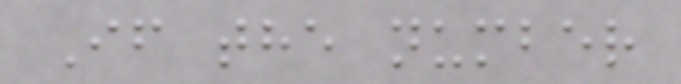If the number
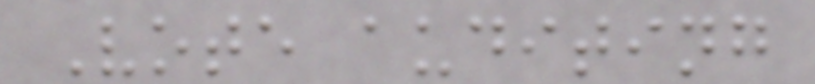Vote auditing
